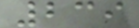239
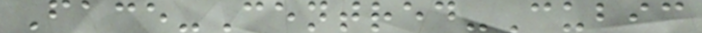Face-Centred-Cubic
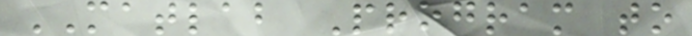MATLAB Program to
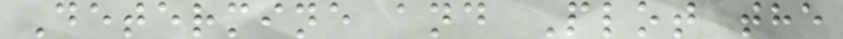Determine and Plot the
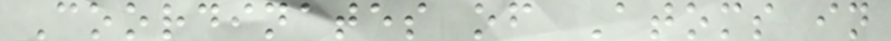Coordinates of Atoms in
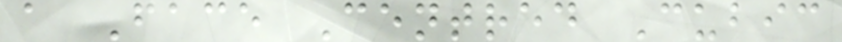a Face Centred Cubic
